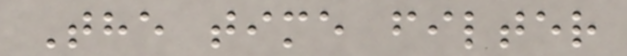The time filter
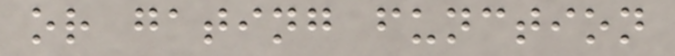or gating function
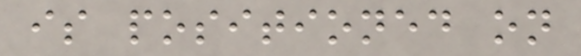is positioned on
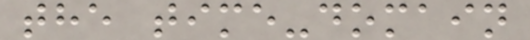the time-domain
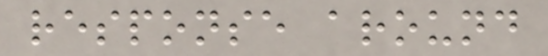response around
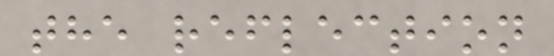the reflection
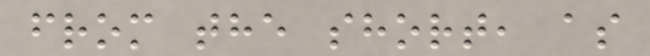from the short, as
